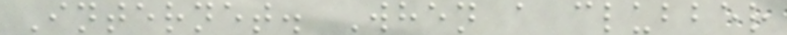Internet. When a clubber
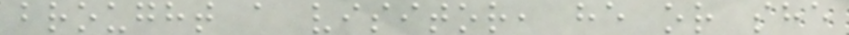brought a visitor, he or she
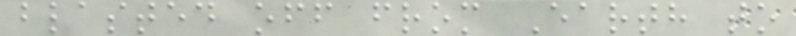blasted off from Earth to
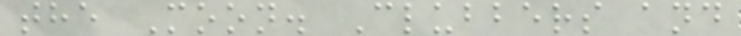the Moon. Clubbers and
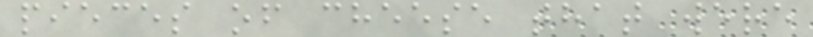pieces of cheese that were
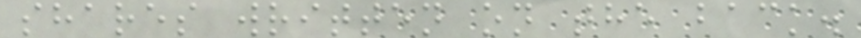shares written on the back.
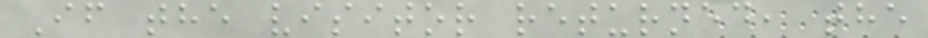If the visitor returned, the
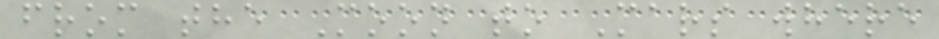from the Moon to Mars where
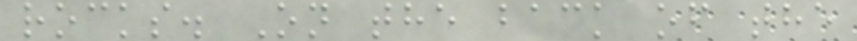rocks. On the back of the
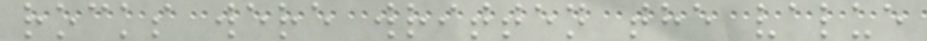rocks were written the value
